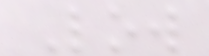Low
